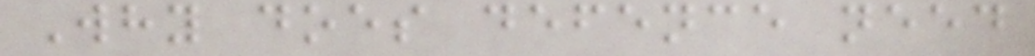Why does defence need
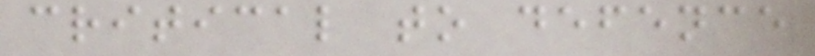critical to defence
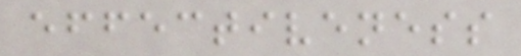effectiveness
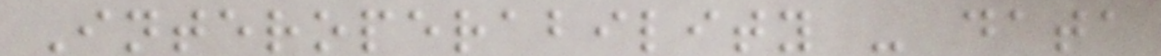Interoperability - data
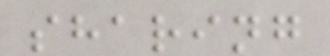sharing
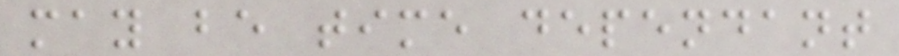may be time dependant
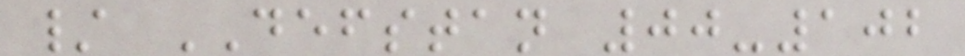/ DEFSTAN 00-102
